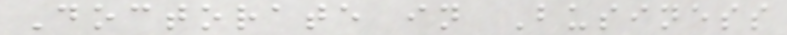Doctorate in Business
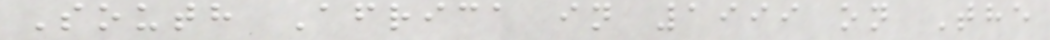South Africa in 1999 on The
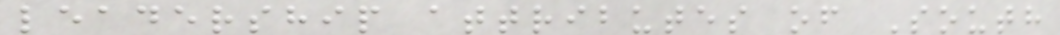leadership attributes of South
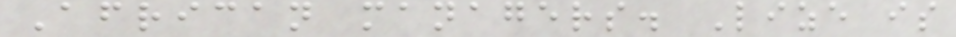African managers. Lize is
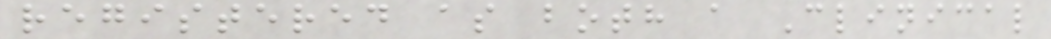registered as both a Clinical
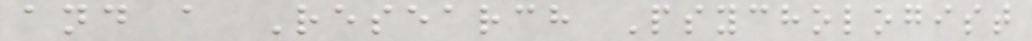and a Research Psychologist
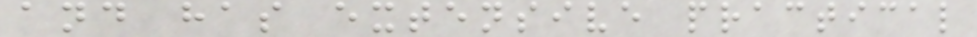and has extensive practical
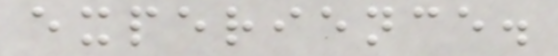experience.
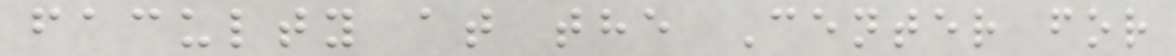faculty at the Center for
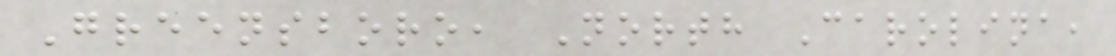Greensboro, North Carolina,
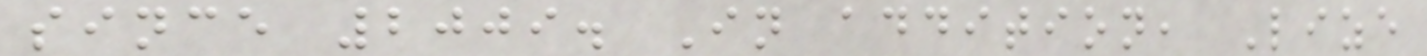since 2009. In addition, Lize
